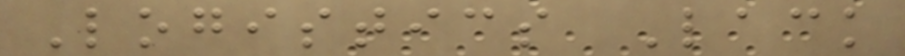Logistics Lack
